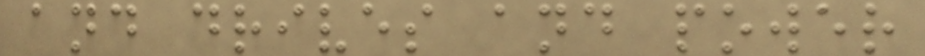and drives and power
